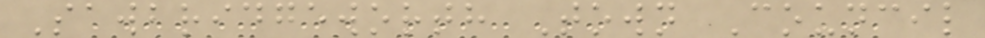Sawbridgeworth Town Council
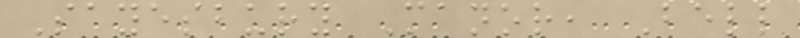Sayesbury Manor, Bell
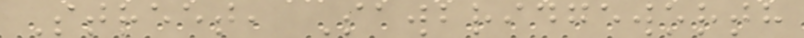Street, Sawbridgeworth
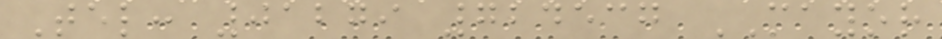Tel: 01279 724537 MAYOR
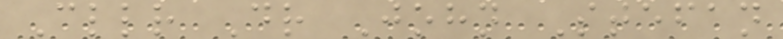Cllr Dr John Stefan
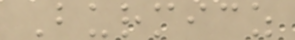Burmicz
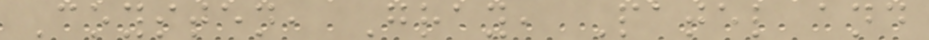Coysten, Gray, Patel and
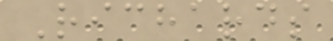Richards
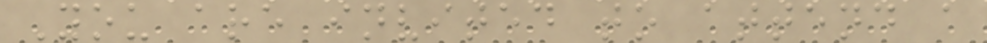You are invited to attend a
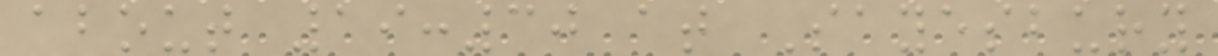about 19:30 at Sayesbury
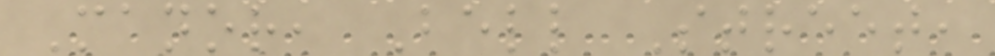Manor, Bell Street,
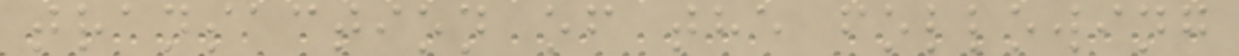transaction of the following
